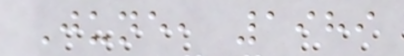June, 1989
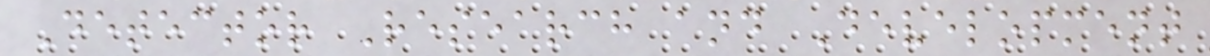Detector Research and Development
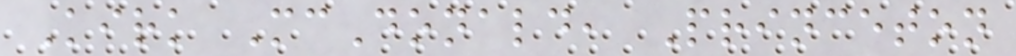Kirk McDonald, Princeton
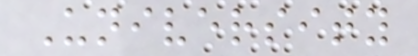University
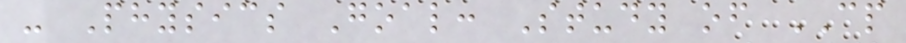- Physics Goal: Study of CP
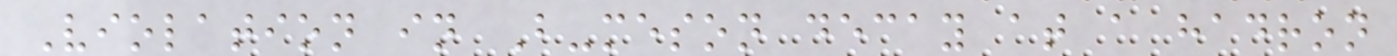Violation in B-meson decay at a hadron
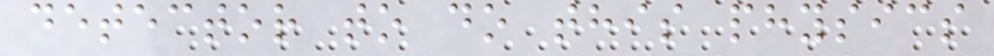detector to do this physics
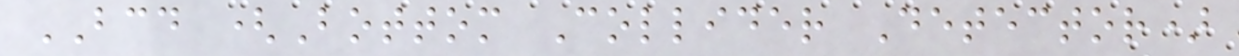BCD (Bottom Collider Detector)
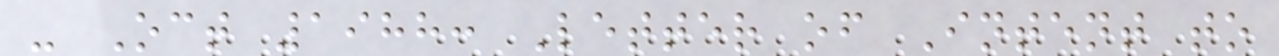- Oct 1988: Letter of Intent to
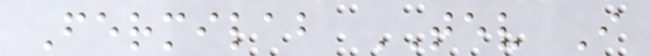Fermilab TEV I
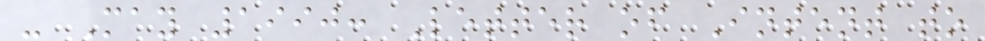- May 1990: Letter of Intent to
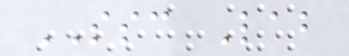SSC Lab
